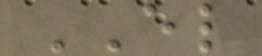EL
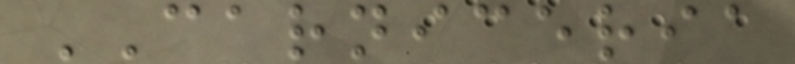CARNICERIA
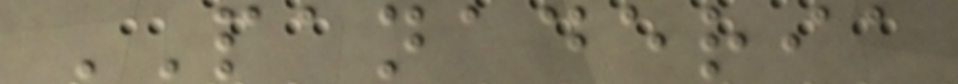PANADERIA
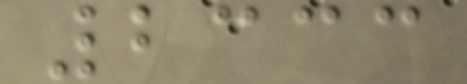2333
